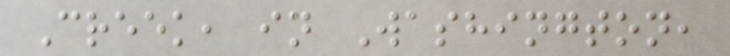Creek, in Washington,
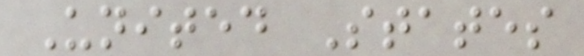United States
